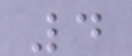4
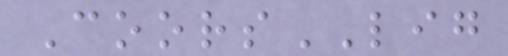CoorsLIG
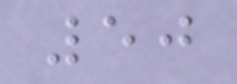50
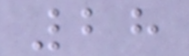28
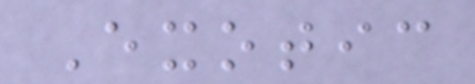Exotic
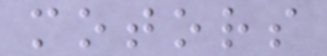motors
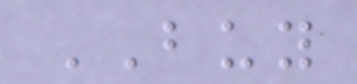BUY
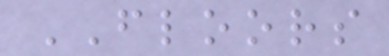FLOORS
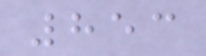853
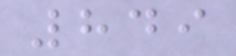849
